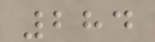284
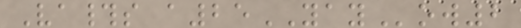Va#s a25YAYow2
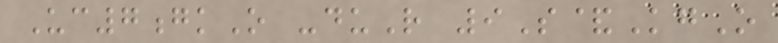Uc7gkO -duR 9S&KgO
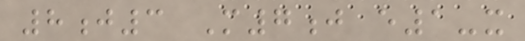8j3 M7j e1-x
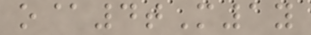o@4tM1y
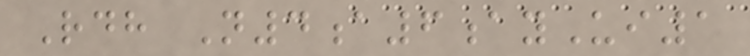Rdh N4a6ayUi1
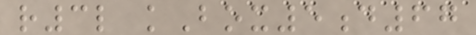r3l kBox5d67
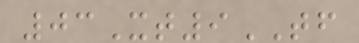03Xt9TF
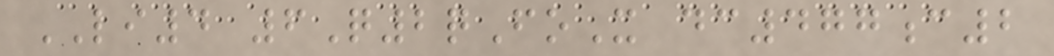LI4 6Q2qFoX dc477c2
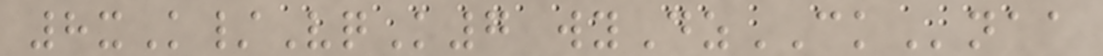8xK/VqK7 wyDzCKnaa
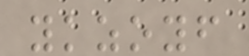ykzoyf
